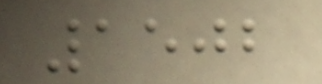1502
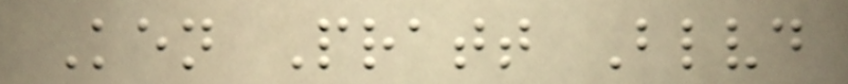Ken Pratt Blvd
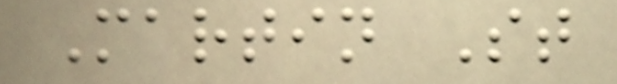Martin St
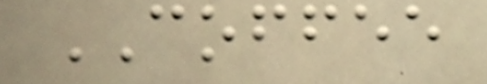COFFEE
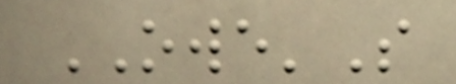OWE'S
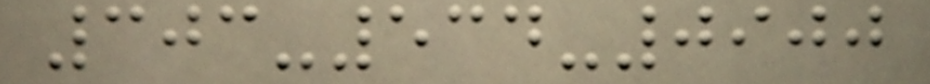303-534-0900
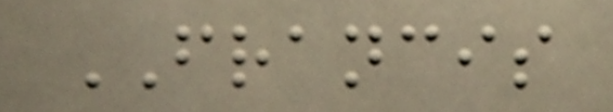FRANCIS
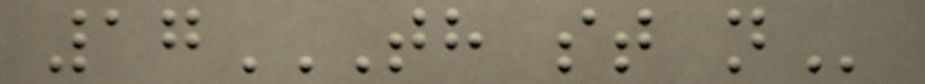17TH ST N
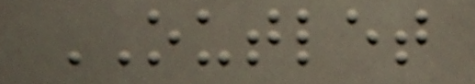OUTLET
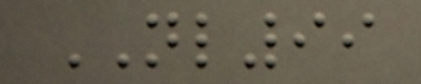NL99
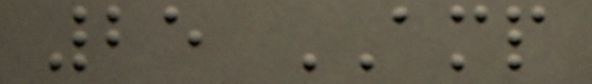25 AMP
